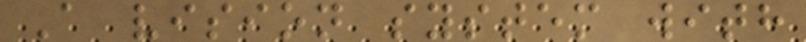A vision system with
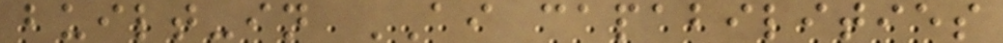built-in AI capabilities
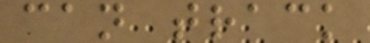can track
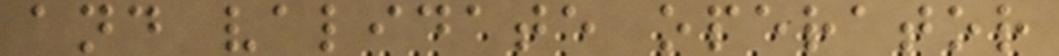and validate operator
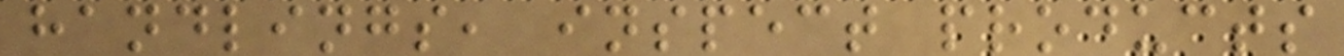handlings, inspect products
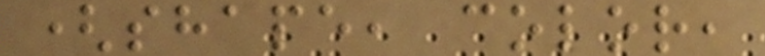(shape, color,
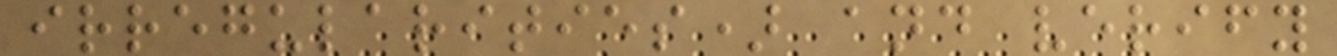irregularities) and verify
